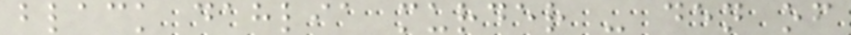black dahlia murder - den of
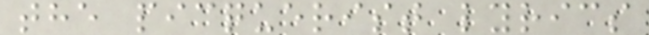the picquerist lyrics
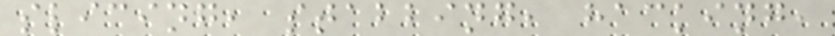slicing, stabbing, hacking,
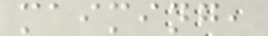maiming,
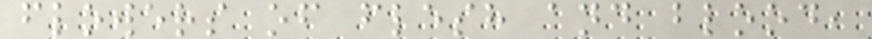flowers of flesh and blood,
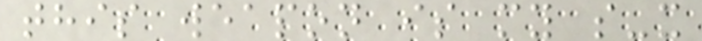this weapon is my s-x
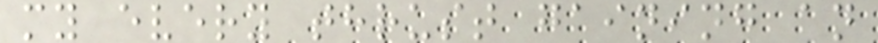my every thrust gaining an
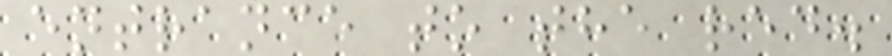entrance to the red.
